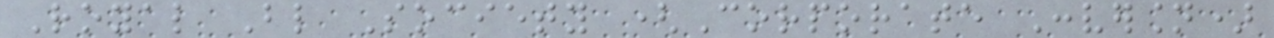Royal Blind Society (Corporate Conversion)
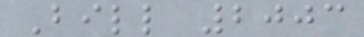Bill 2003
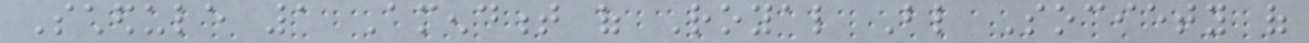Schedule 1 Amendment of Royal Blind Society of
